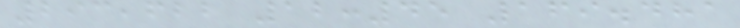293,622 12:45 169.481
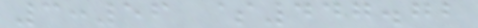3:56 $447.72
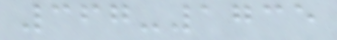367-1735
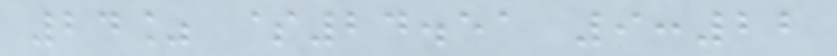24% $24.51 9:22
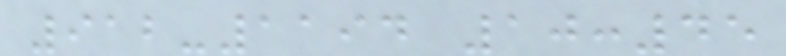912-1194 10:45
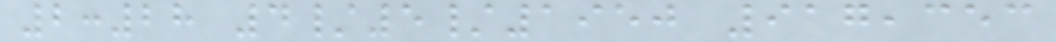2:28 4/5/1950 917,353
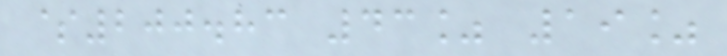$200.83 43% 19%
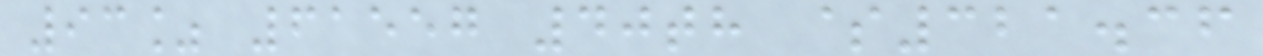93% 61557 40th $321.36
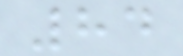84
